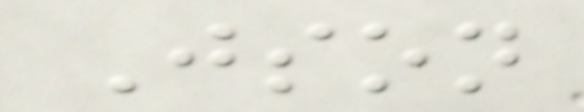Json
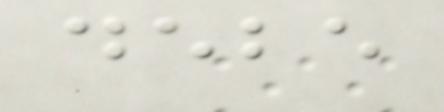debe
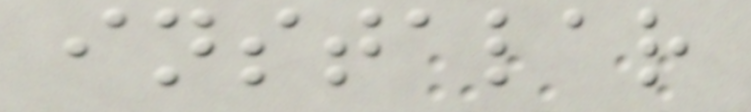instalar
